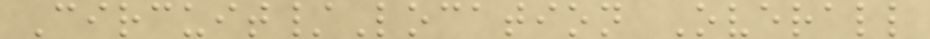Circuit/Location Overall
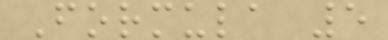Formula 5
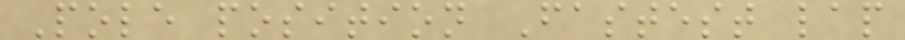Pole position Fastest lap
